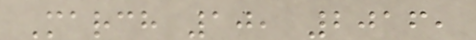March 10, 2016,
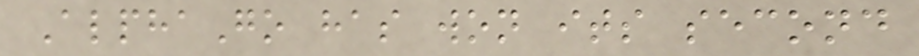AlphaGo has won its second
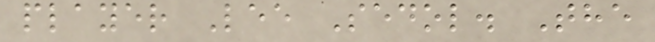player Lee Sedol. The
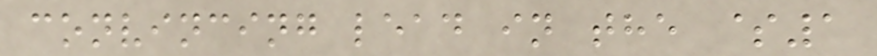convincing lead in the $1
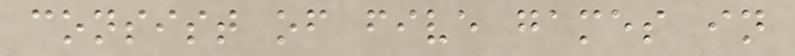consist of five games in
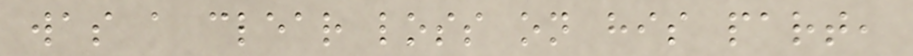was a clear loss on his part,
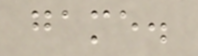game.
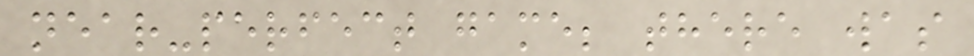near-perfect game; there was
